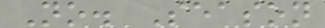No. Season
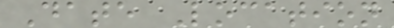Date Location
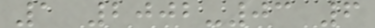1 2002-03 6
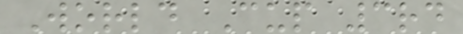World Cup 3rd
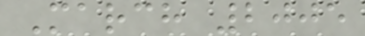March 2005
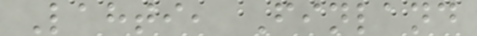Lahti, Finland
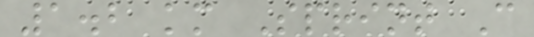1.2 km Sprint C
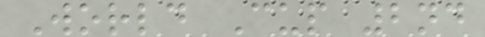World Cup 2nd
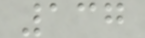137
